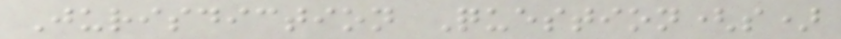Jurisdiction Question(s)
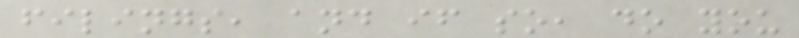filings, and if so, do you
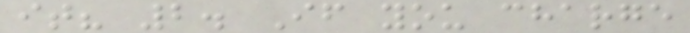it? 2. If you charge
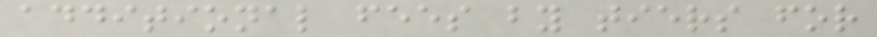additional fees by tiers for
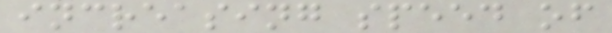increasing speed of
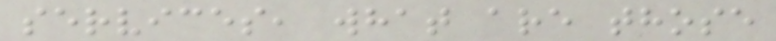services, what are those
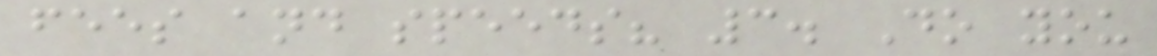fees and speeds? 3. Do you
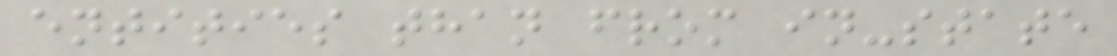entities than from in-state
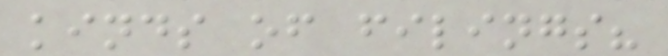kinds of filings?
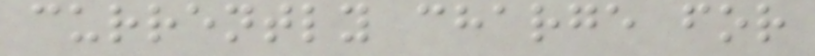currently charge for
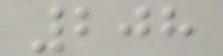208
